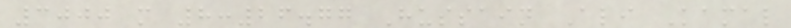3000 m 8:26.77 Hussain Ali Kamal
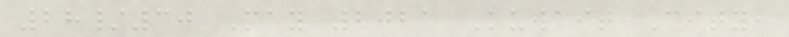28/30 May 2021 Kuwait City,
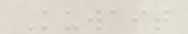Kuwait
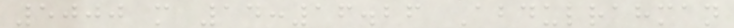5000 m 14:16.26 Abdulrahman
